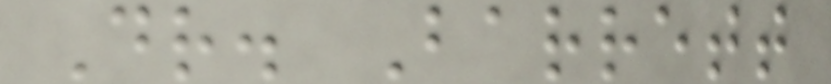Dr. Barrett
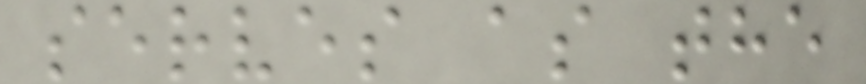serves as the
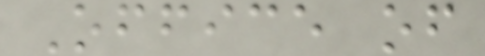Office of
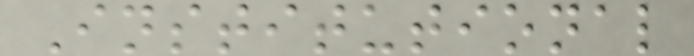Institutional
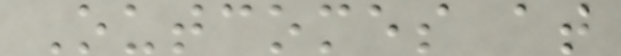Outcomes at
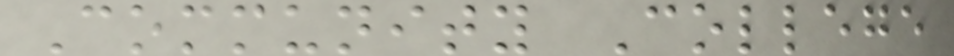Community College
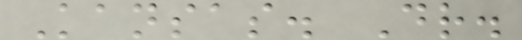Kansas. Dr.
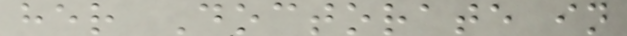her Doctorate in
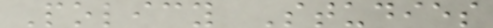Policy Studies
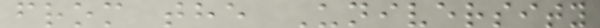from the University
